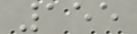155
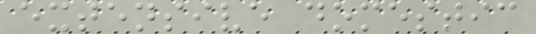extensive domestic
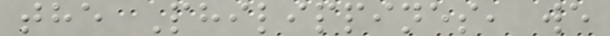the Philippines, we
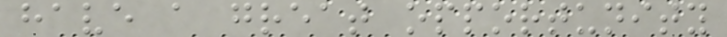have a great opportunity
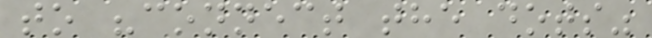to "connect the dots"
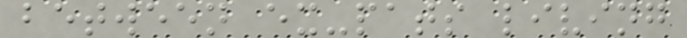between ex-pats living
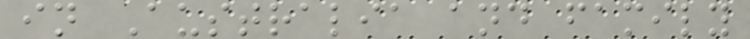in Australia and family
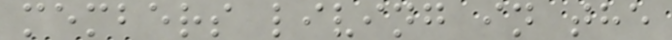members living in the
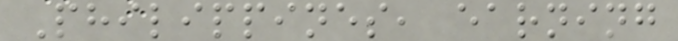Philippines, earning
